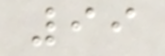99
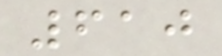610
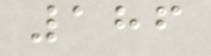186
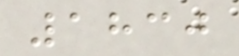1830
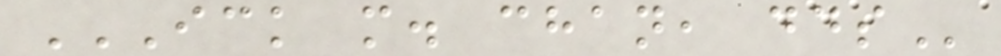ICK M. CHAN, DDS
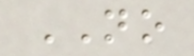NO
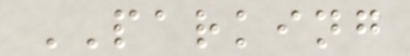PARKING
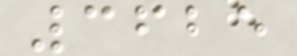3625
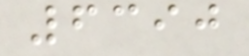6390
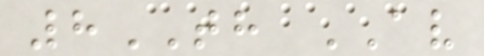8TH AV
